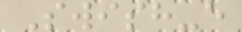Swish-e
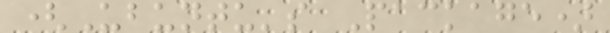(Ubuntu's Package)
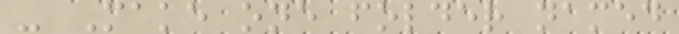- Make one folder named
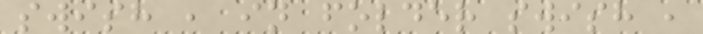swish , in folder swish ,
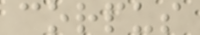corpus
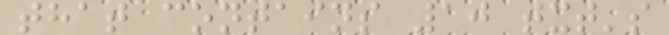that contains 10 txt's
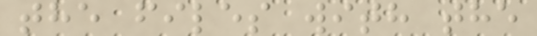the files with the
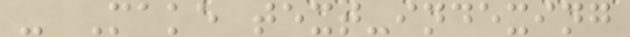- Make text-indexing
